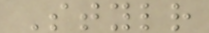Stylr
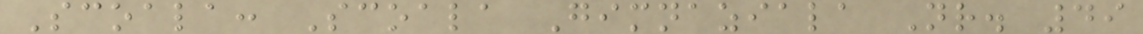Scoala: Scoala Gimnaziala Nr. 49
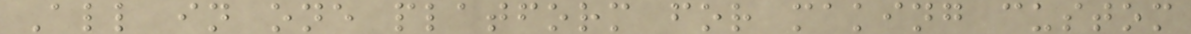All in one platform for making custom
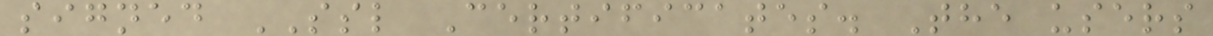signed SSL Certificates. The users
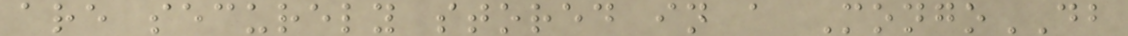are securely stored in a MongoDB
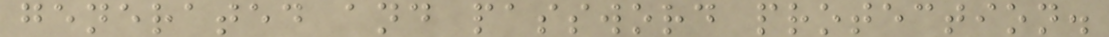generated and password protection.
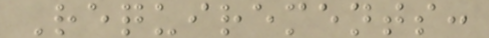Requirements:
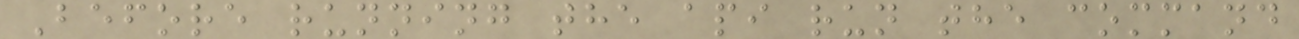Before running the api run the command
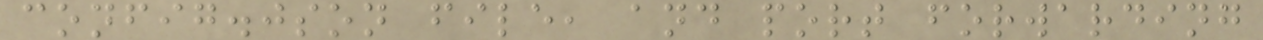config.json file, and port forwarding
